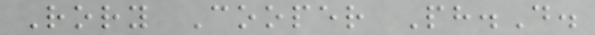Rory Cooper Ph.D.
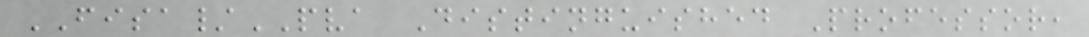FISA/PVA Distinguished Professor,
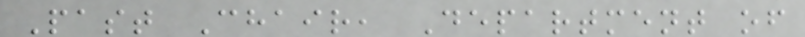Past Chair, Department of
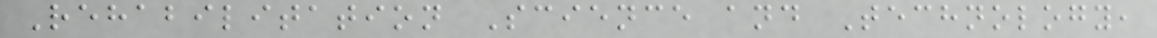Rehabilitation Science and Technology,
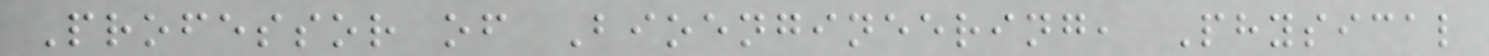Professor of Bioengineering, Physical
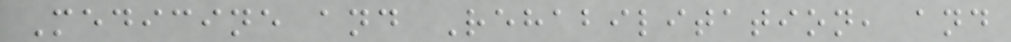Medicine and Rehabilitation, and
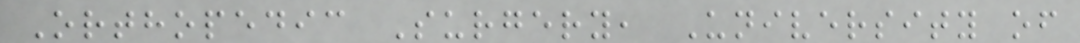Orthopedic Surgery, University of
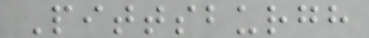Pittsburgh
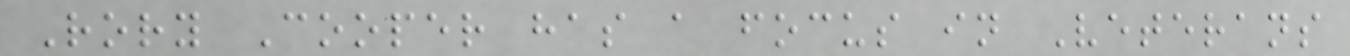Rory Cooper has a focus in Veterans
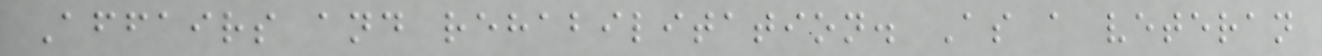Affairs and rehabilitation. As a veteran
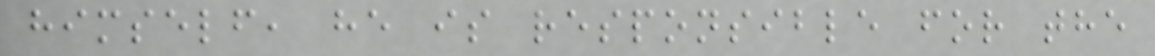himself, he is responsible for the
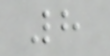8
